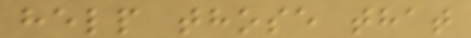help those that
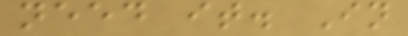need it. In
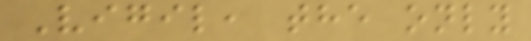Vigil, the only
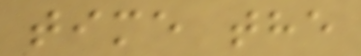time the
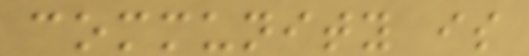community is
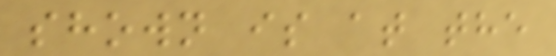shown is at the
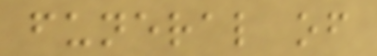funeral of
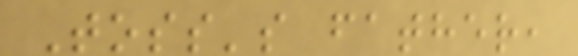Toss's father,
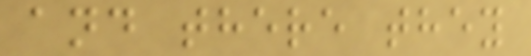and there they
